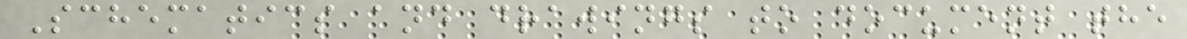Schematics and drawings to document the
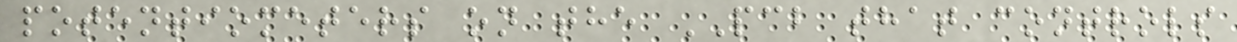potentiometers on the PCB that controls
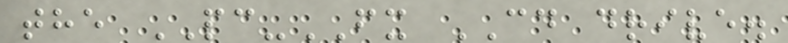the PC-FX CD drive.
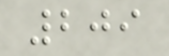209
